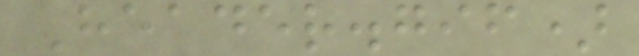Header.gif)
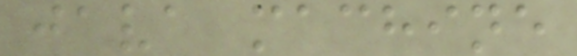java machine
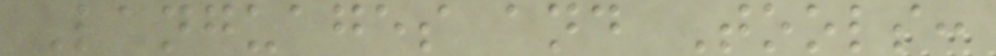Languages and Tools:
